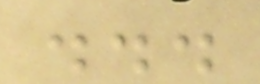...
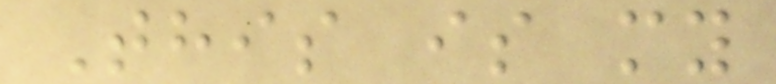This is my
